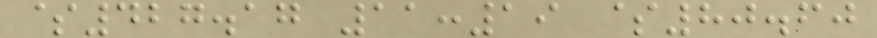$427.17 11:19 $80.60
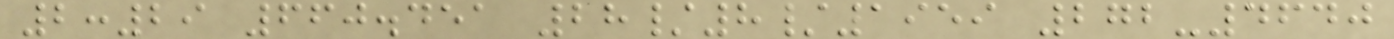2:29 660.451 28/8/1959 272-4640
